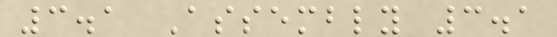3.1 Assembly 3.1
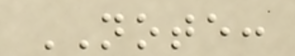NOTE:
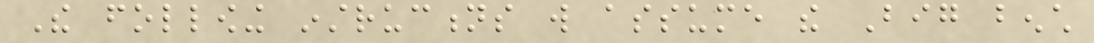The following instructions will assume the Big bench
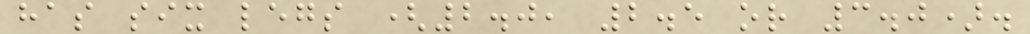has six legs (2.0, 2.5 or 3.0).
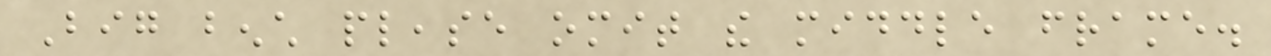Big bench please omit the middle frame.
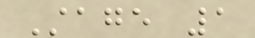Stage 1
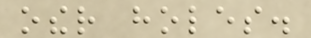other holes.
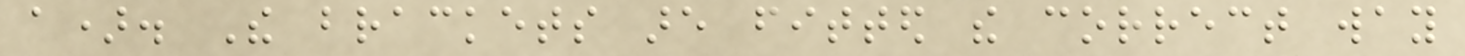a). The brackets are fitted the correct way
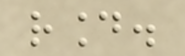round.
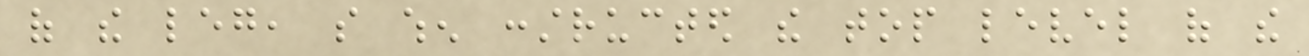of the leg, so when constructed the top level of the
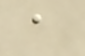a
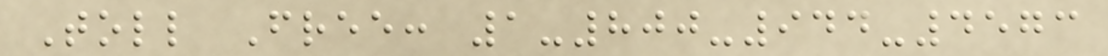Toll Free: 1-800-944-4573
